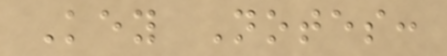Key Notes:
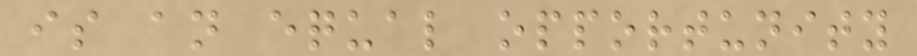is an equal opportunity
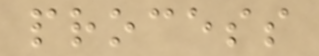process
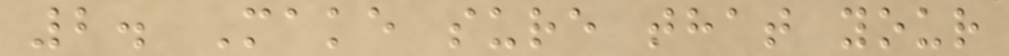2. Make sure that your
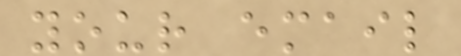your email
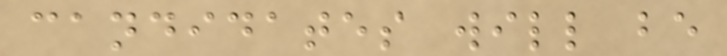candidates will be
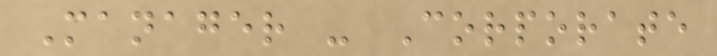Manager - Corporate
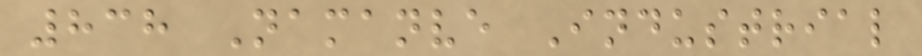838 Namanve Industrial
